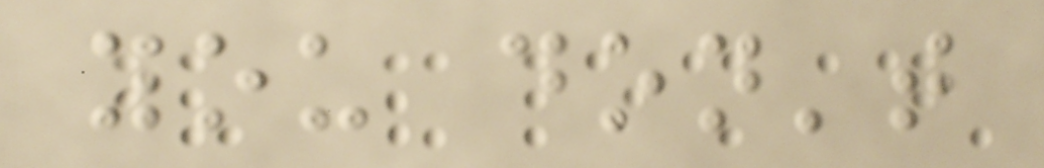you don't
